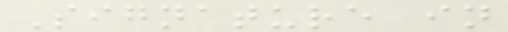Signature in
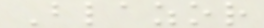Blazor
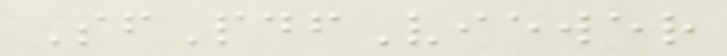SfPdfViewer
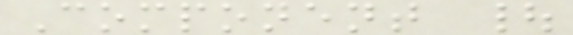Component |
